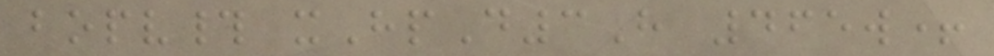bopv# xHpD3H 465w+
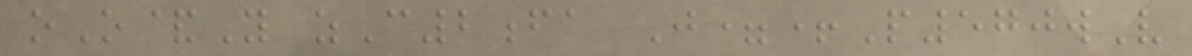oO&Y zC2fa J=+P570wV
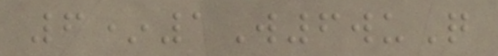6*1W6wuQ
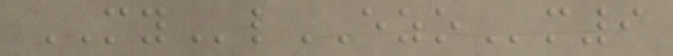MYlEZOm9
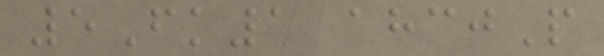5Fk1 ahcjP
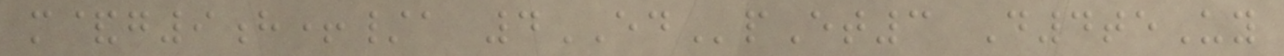m&g9h+/a 4EDpEt3 D4teUy
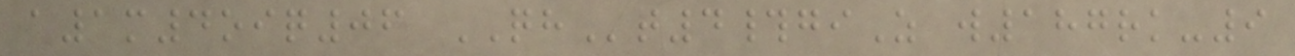a1m4oiq06 QHt4#giZ w187rk-9
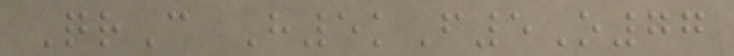QrC H5kF5O77
